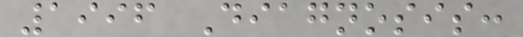1996 Diagnosis:
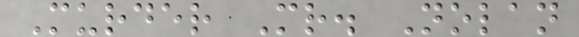Murder Mr. Nolan
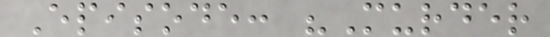Episode: "Murder
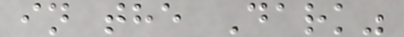in the Dark"
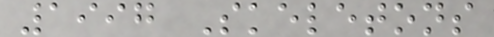1997 Skeletons
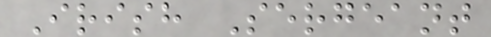Irish Sergeant
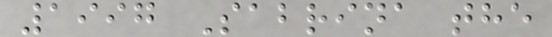1997 Sabrina the
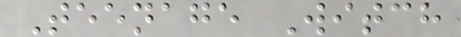Teenage Witch
